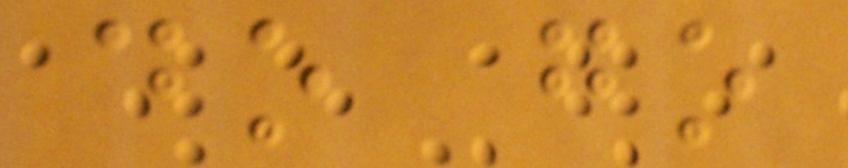do go
